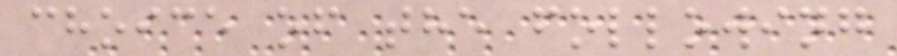choice of the following
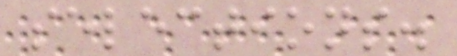selections.
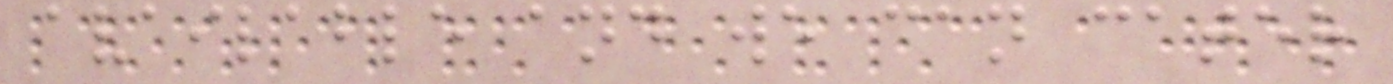available and we can cater
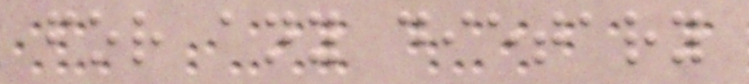for any dietary
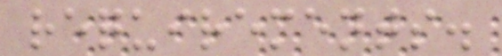requirements.
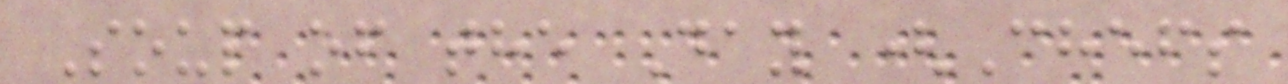Soup of the Day (Chefs
